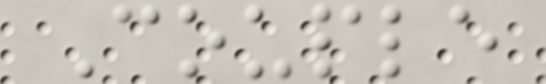Couple
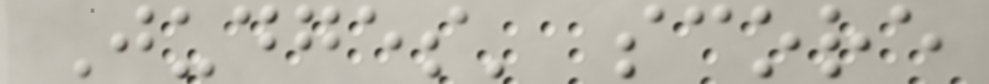Judges' score
